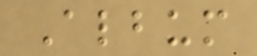Album
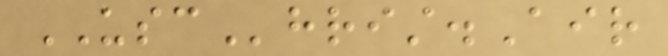USChrist.Air
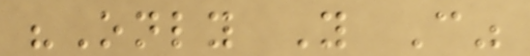"Only You Can"
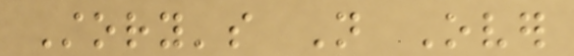Story's Not Over
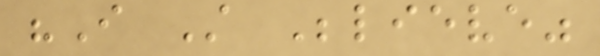"I Still Believe"
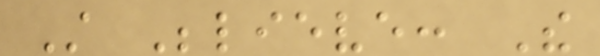Still Believe: The
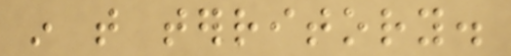in that territory.
